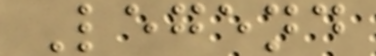Legend
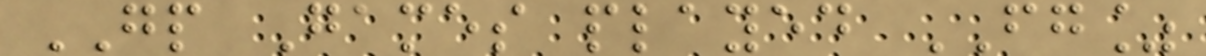GP Games played FG%
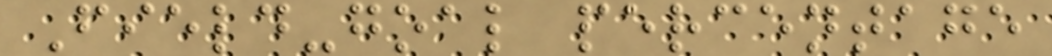Field-goal percentage
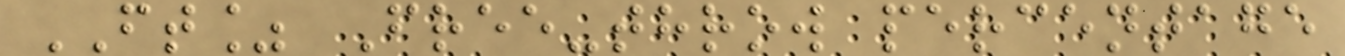FT% Free-throw percentage
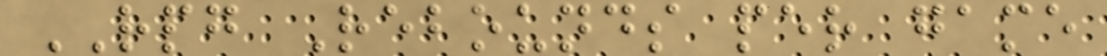RPG Rebounds per game
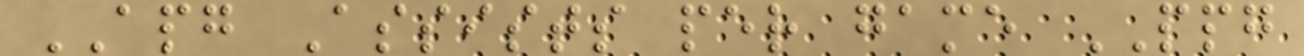APG Assists per game PPG
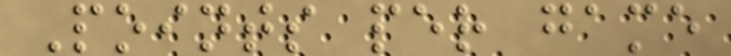Points per game
